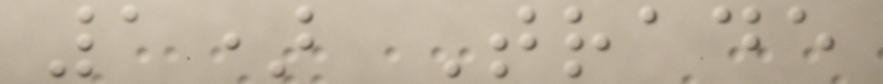1) Trade
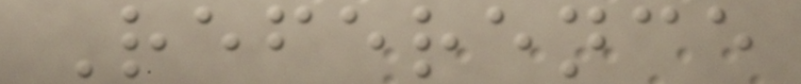Reference
